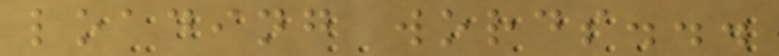loading words...
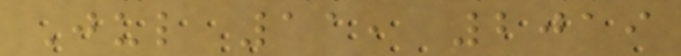Jul 11, 2019
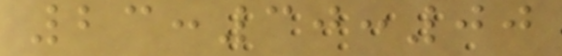23:30:00
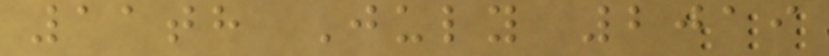11th July 2019
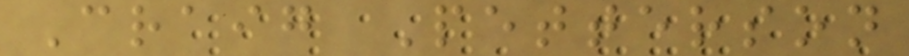Craig Petterson
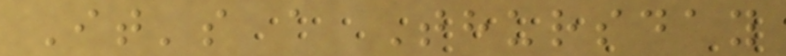It's a Thursday
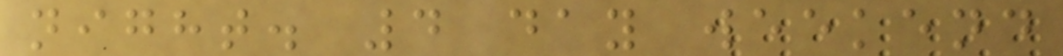night. 4 day weekend
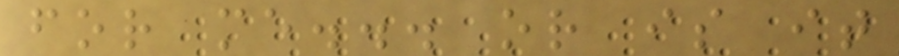for me... or is it
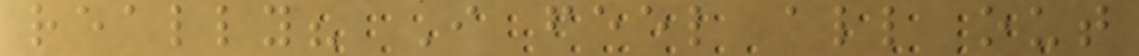really? I feel all out
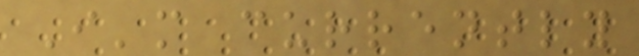I'm currently
